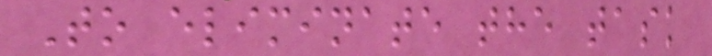To eliminate the task
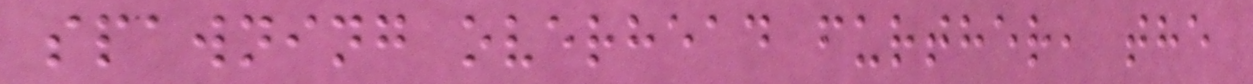spawning overhead further, the
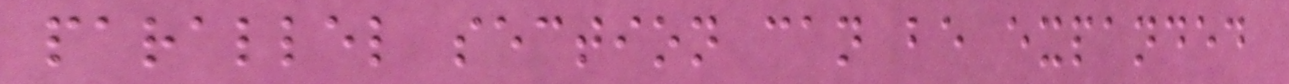parallel section can be expanded
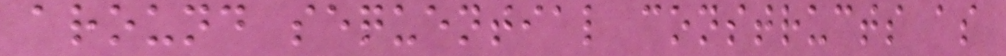around sequential constructs as
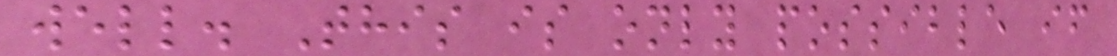well. This is only possible if
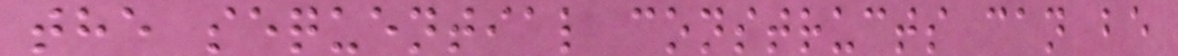the sequential constructs can be
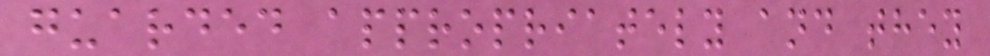guarded appropriately and they
